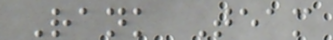Rank Team
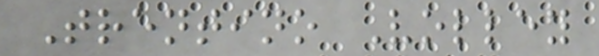Trentino Volley
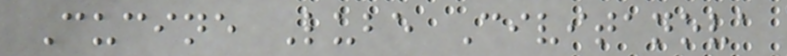Cucine Lube Civitanova
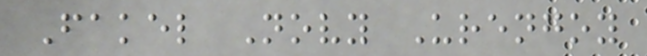Fakel Novy Urengoy
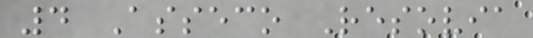4 Asseco Resovia
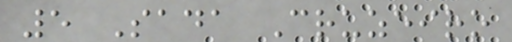5 Sada Cruzeiro
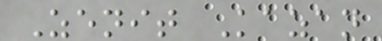Zenit Kazan
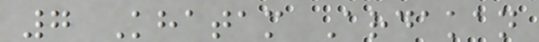7 Khatam Ardakan
